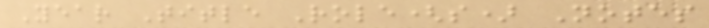Year Title Role(s) Notes
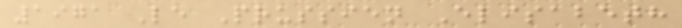1971 Le Prussien Elisabeth
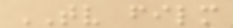TV film
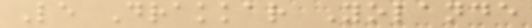Le Drakkar Yolande
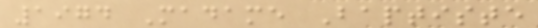1974 Madame Baptiste
